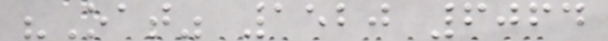"Oat" 1520 6064
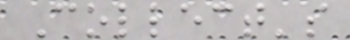Collect's
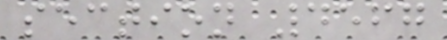section 4567
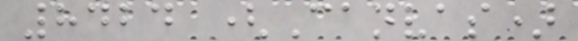8424 (Canvas)
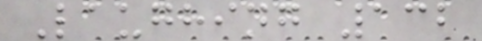Laughing 132
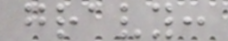gravy:
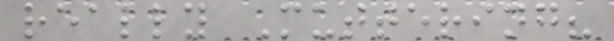really Muttering?
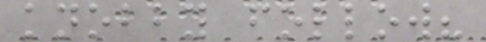knobby follow?
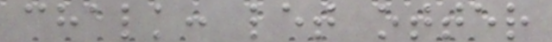chalk: let otter
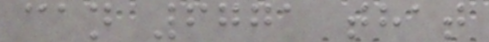can 6771 that
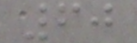60
